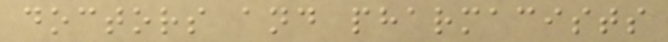doctors and pharmacists
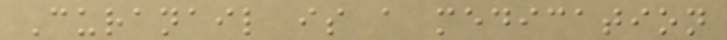Curanail is a medication
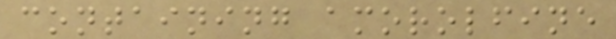containing amorolfine
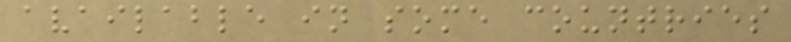available in some countries
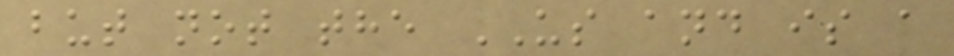but not the US and is a
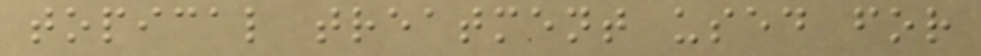topical treatment used for
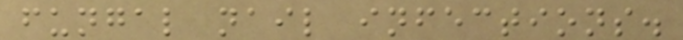fungal nail infections.
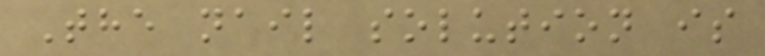The nail solution is
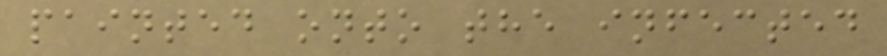painted onto the infected
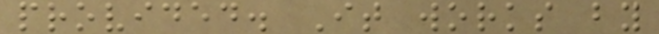provided. It works by
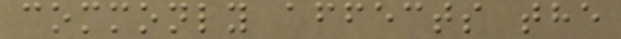commonly affects the
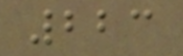223
